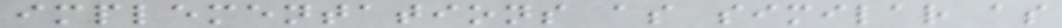implementations as similar as
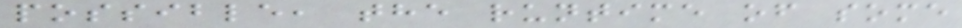possible, the runtime of some
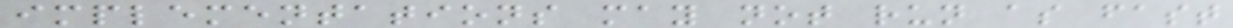implementations may not run as fast
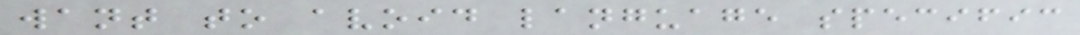want to avoid language specific
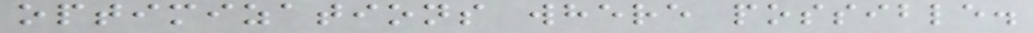optimizations where possible.
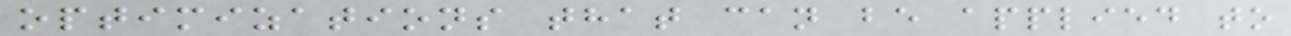optimizations that can be applied to
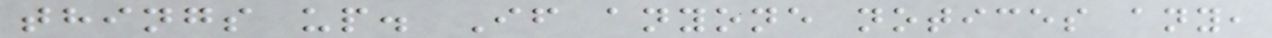things up. If anyone notices any,
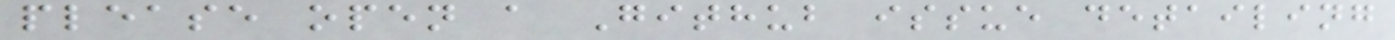please open a Github issue detailing
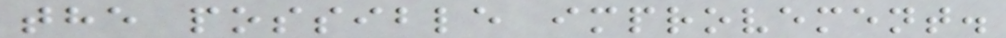the possible improvement.
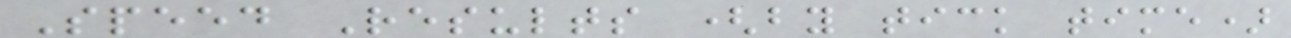Speed Results (by tick time)
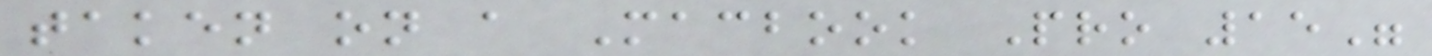taken on a Macbook Pro 15"
